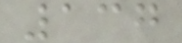137
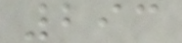293
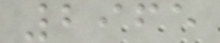2965
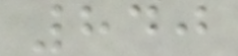840
